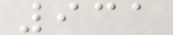931
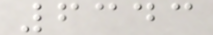6343
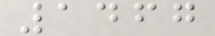1467
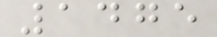1475
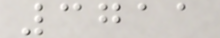3711
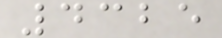4325
